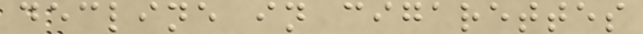decline in cigarettes
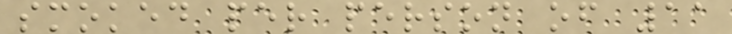smoked per person of 11
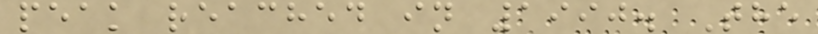peak reached in 1990. The
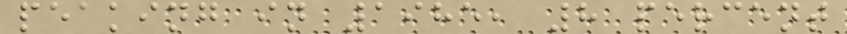peaking in 1985, 8 percent
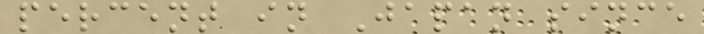percent in Japan since
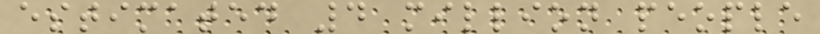estimated 4 million people
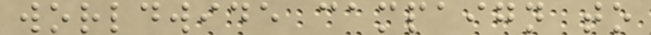worldwide campaign to
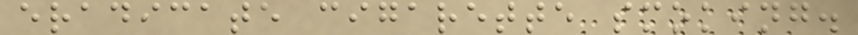eradicate cigarette smoking.
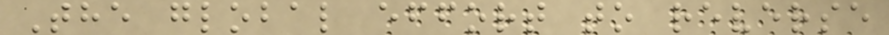The global effort to reverse
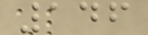146
